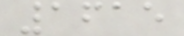1615
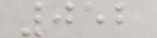052
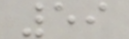59
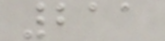211
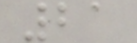21
